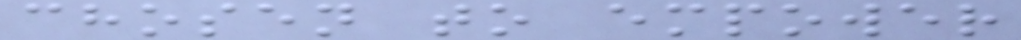chosen to empower
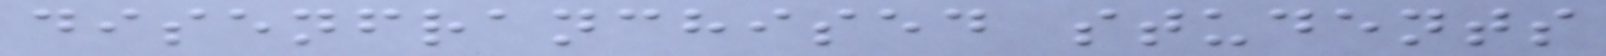disenfranchised students
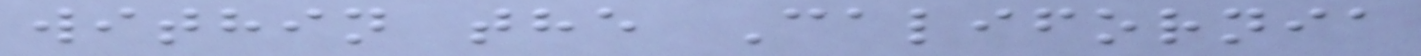within the California
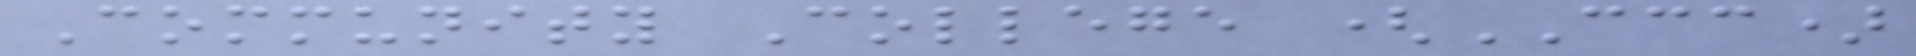Community College (CCC)
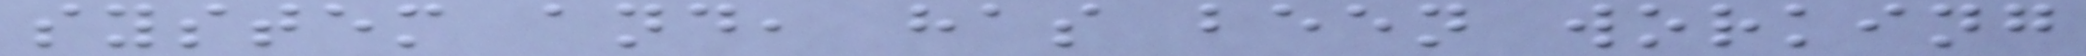system and, has been working
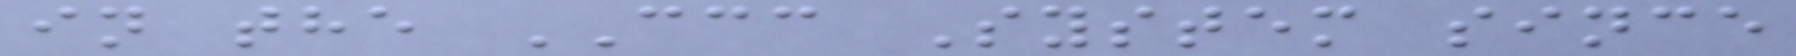in the CCC System since
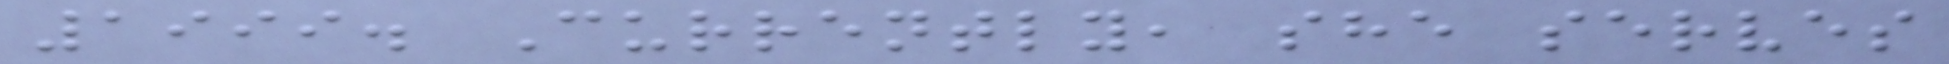1999. Currently, she serves
